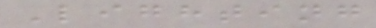Lighting
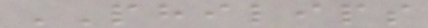PHILIPS
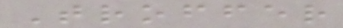Troffer
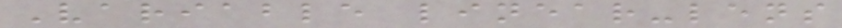Variable linear-lens
